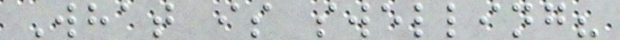What is swelling?
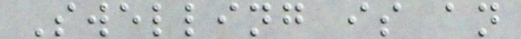Swelling is an
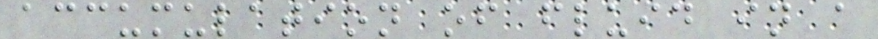accumulation of fluid in a
